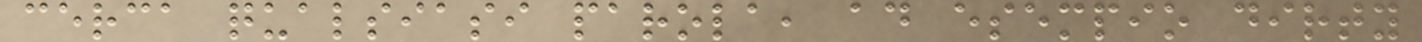cerca qualsiasi parola, ad esempio dirty
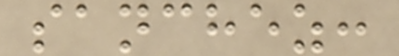sanchez:
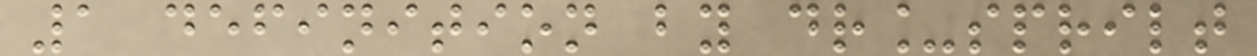1 definition by dr_sprilt
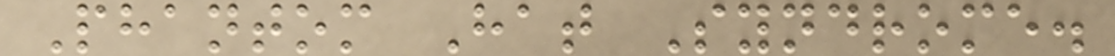Phantom Hat Syndrome.
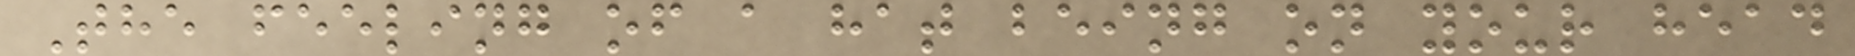The feeling of a hat being on your head
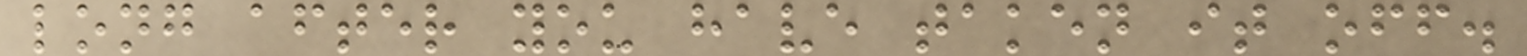long after you have taken it off.
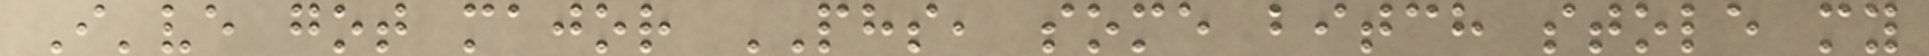I've got major PHS, some bitch stole my
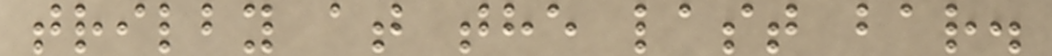trilby at the last bar.
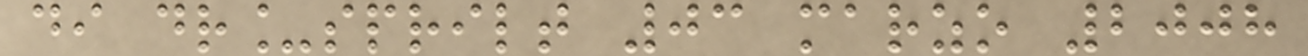di dr_sprilt 03 marzo 2008
